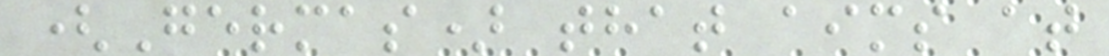(Germas) that aims at
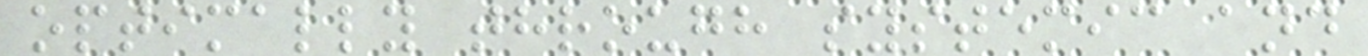optimally through systemic and
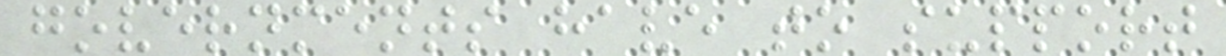governments have to support
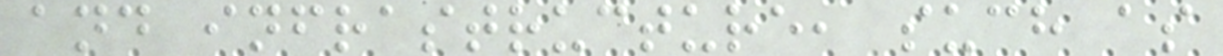and infrastructure, such as
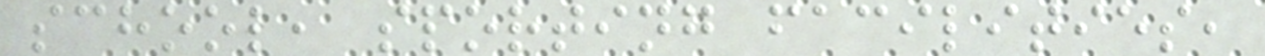school, sporting facilities,
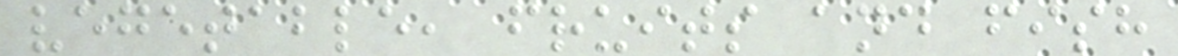vegetable, fruits and fish
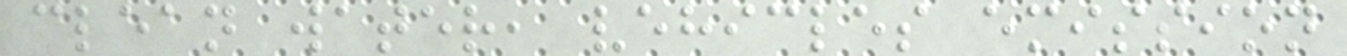clean water, vehicles emission
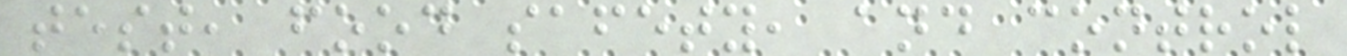test, food safety, and control
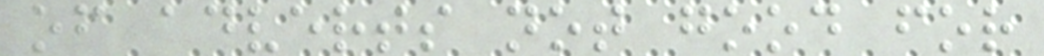of adverts not good for
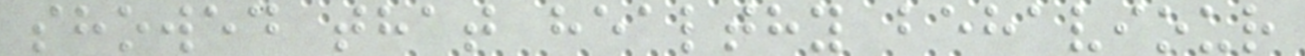showed that healthy behaviour
